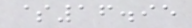$16.95
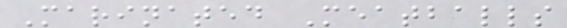Marinated Meatballs
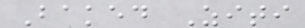Baked Ziti
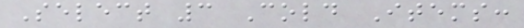Select 3 Cold Items:
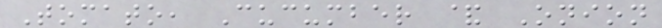Tomato, Cucumber & Onion
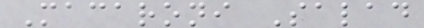Macaroni Salad
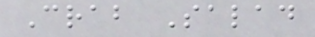Crab Salad
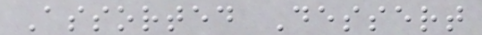Assorted Dessert
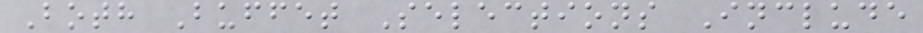Both Buffet Selections Include
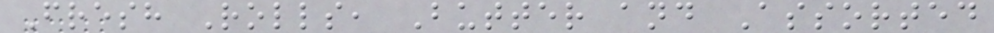Fresh Rolls, Butter and Assorted
